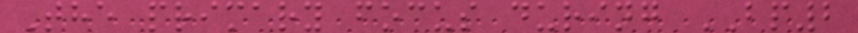The primary focus during BP2
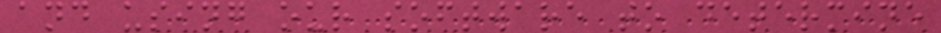and using our software to determine
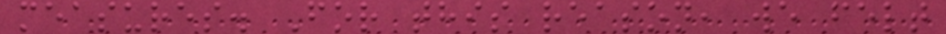measures. For this reason, we felt
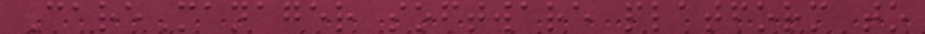CareManager software platform to
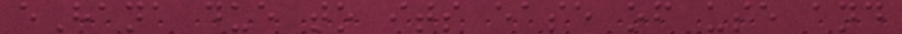eHana due to its ease of use and
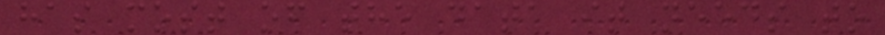has most of the data it needs to
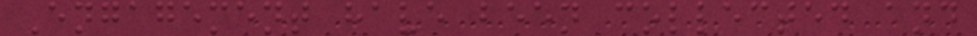Engagement have been collected and
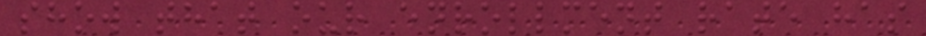show that our enrollment rate has
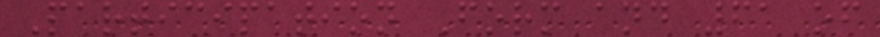Participation Form and 61 of
